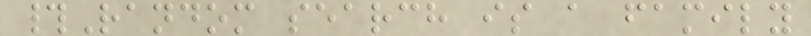#Random search is a family
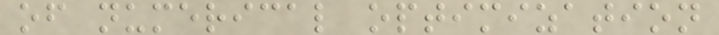of numerical optimization
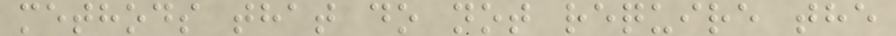methods that do not require the
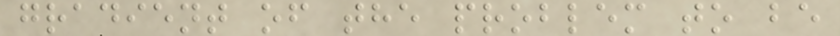gradient of the problem to be
